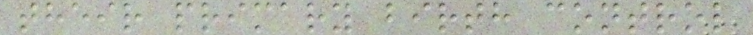their primary birth control
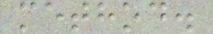method.
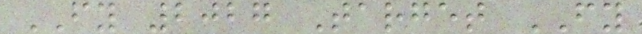FY 2027 Target FY
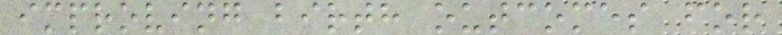improving birth outcomes for
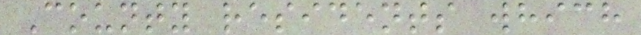County residents which
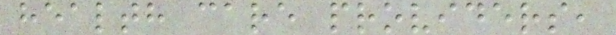health care providers,
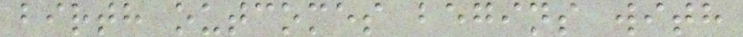birth outcomes begins with
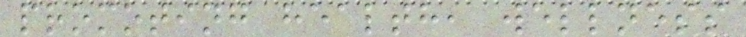promoting health, wellness
